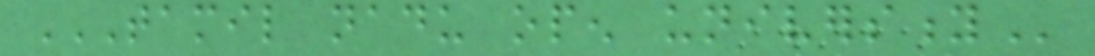TAMIL NADU OPEN UNIVERSITY
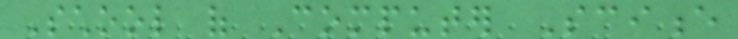School of Computer Science
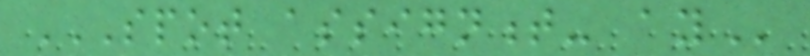SPOT ASSIGNMENT- AY
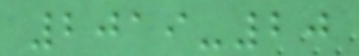2019-20
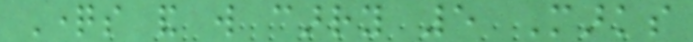Questions and will carry 5 Marks
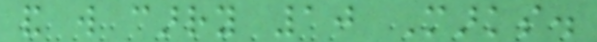and will carry 10 Marks.
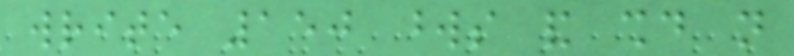write 150 words and should not
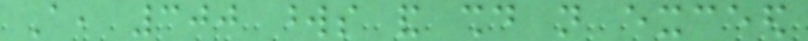A, 300 words and should not exceed
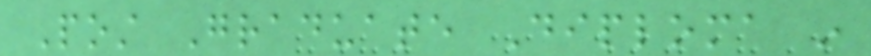Post Graduate Diploma in
